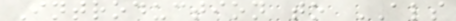Introduction to ALS
